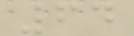64
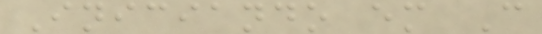Iniciando em C
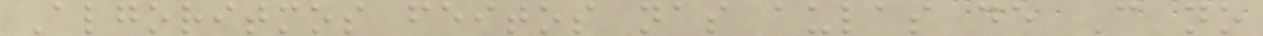Algoritmos feitos nas aulas de C no
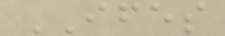IFES
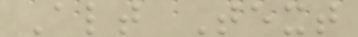Alt Text
